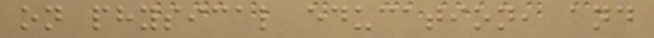on physical education, and
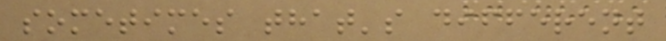sometimes that's different
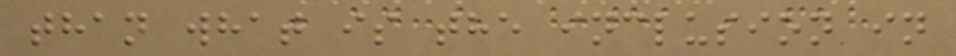than what is the inclusion in
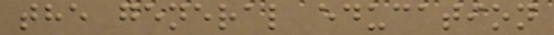the general education
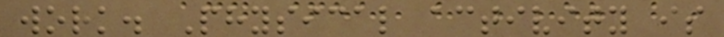work. Physical activity is
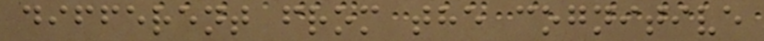different from the cognitive
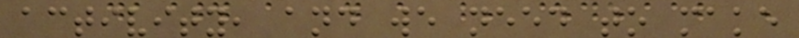activity, and we need to make
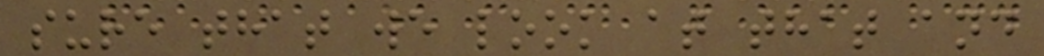sure that we look at that and
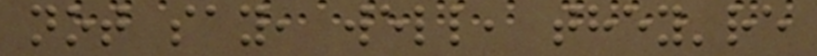not say, well, they're
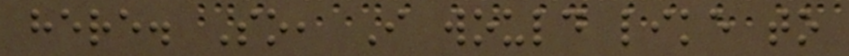here. So, I would like to
